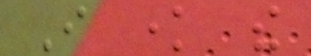I know the
